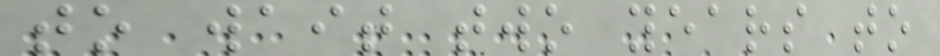to wait two years to
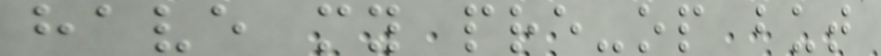have my pre-op but
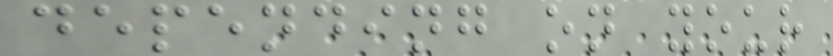depending on your
